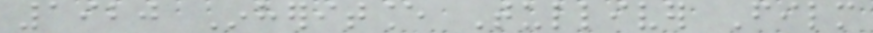1920 Inheritance Tulliver Film
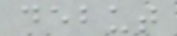debut
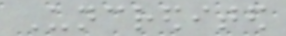Uncredited
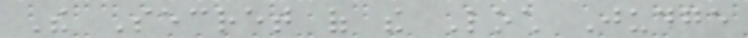The Secret of the Loch Judge
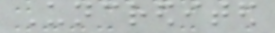Uncredited
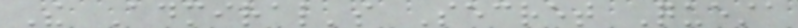The Admiral's Secret Questa
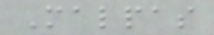Malpas
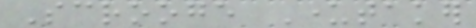Scrooge Undertaker
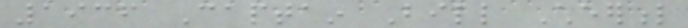1936 Captain Bill Cheerful
